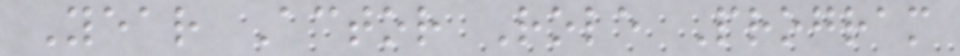Year Actor Role Program
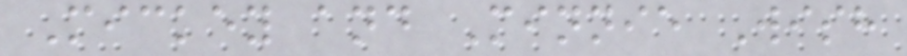Mickey and Minnie Wish
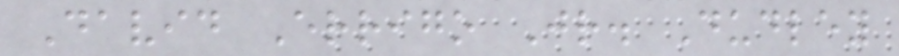David Errigo Jr. Dudley
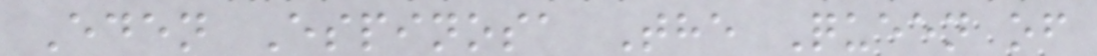Eden Espinosa The Queen of
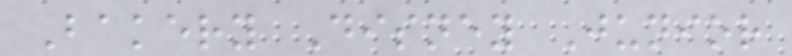Bakery Disney Junior
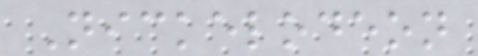Nickelodeon
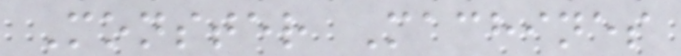Monster Machines
